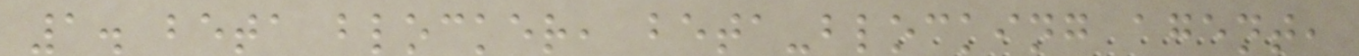1. beta blocker, beta-blocking agent,
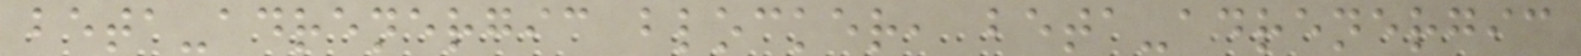beta-adrenergic blocker, beta-adrenergic
